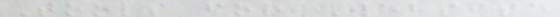Tools for Website
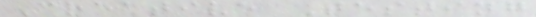Creative Testing
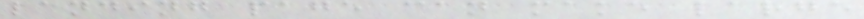landing page can make large
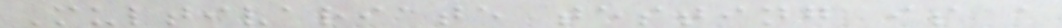Multivariate testing is a
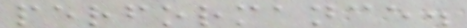performance.
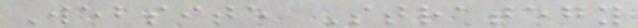Website Strategy
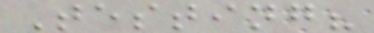Testing?
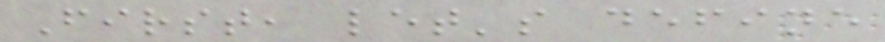First, let's define
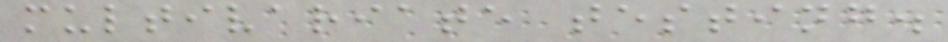multivariate testing.
